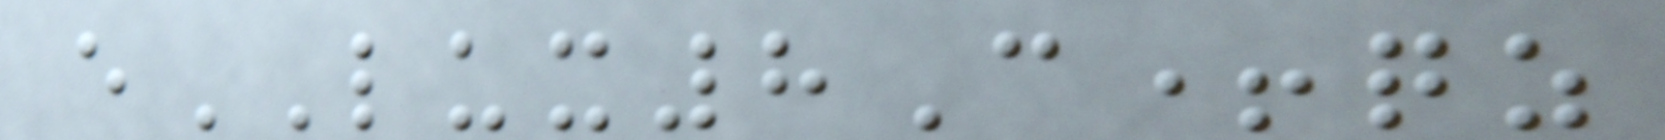eLUX8C+qz
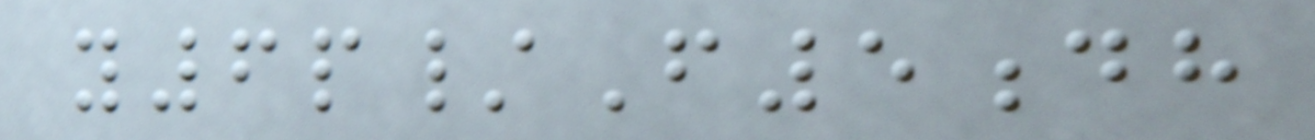y6p/F5dh
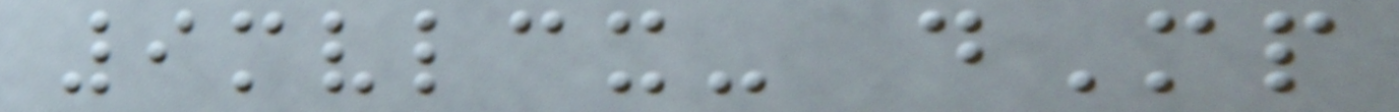9mvlcx- dMp
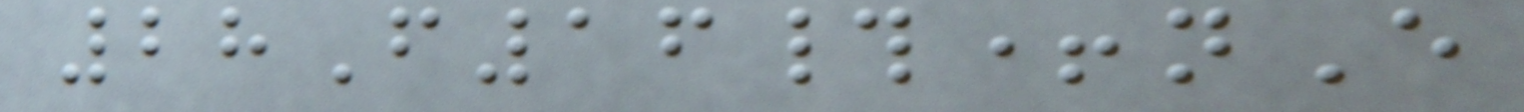28F16#+nE
